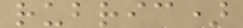rubric)
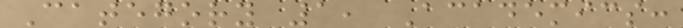Category 1, Academics:
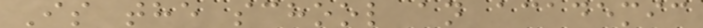Is the school an academic
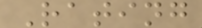Rating
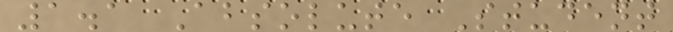1.1 Absolute Student
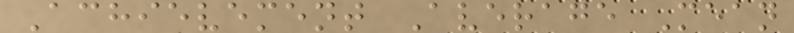Achievement Average Mean
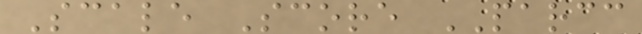Scale Score PARCC
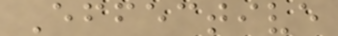Effective
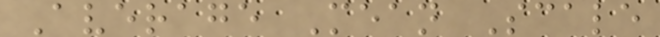Average Mean Scale
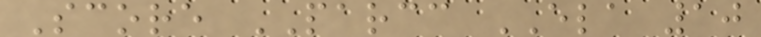Score PARCC ELA 10
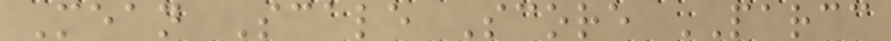Mean Scale Score PARCC
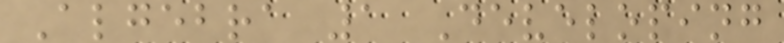Algebra 1 Developing
